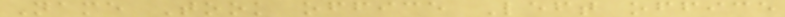Name Took office Left office
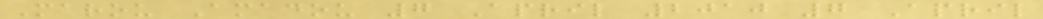Marou Amadou 7 April 2010 7 April
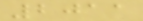2011
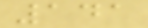141
